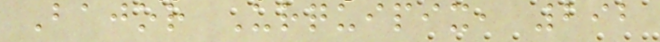Bajor Urquipix, 292
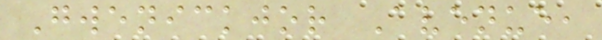Gwenickjor Avenue,
